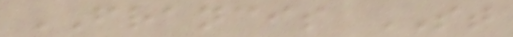FRANCIS ST
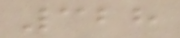328
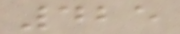425
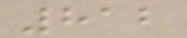812
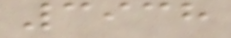3938
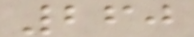260
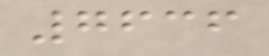7636
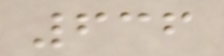636
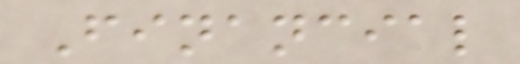Financial
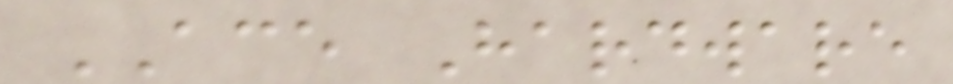ACE Hardware
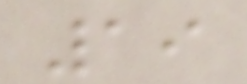19
